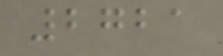2721
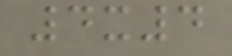4x4
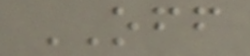OFF
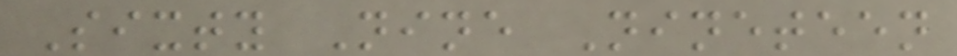Sixty Nine Nineteen
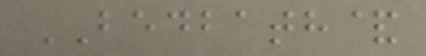BEDBATH&
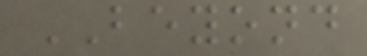BEYOND
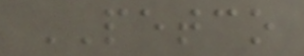PETCO
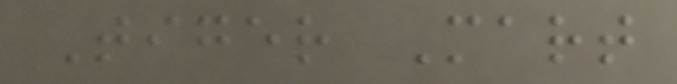Tiger Mart
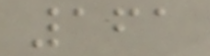161
